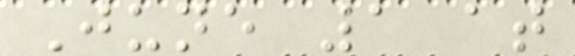June 1 at
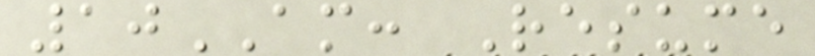10AM: Resume
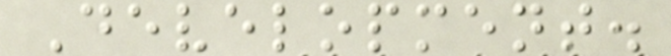Development.
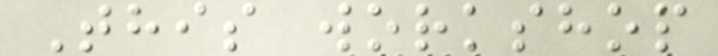This workshop
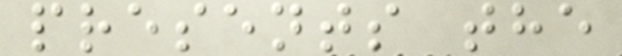presents the
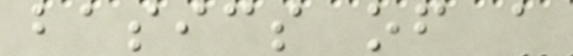basics of a
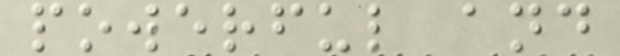powerful and
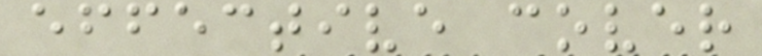effective cover
